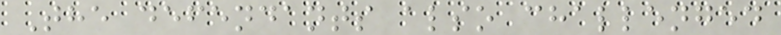The defendants also challenged
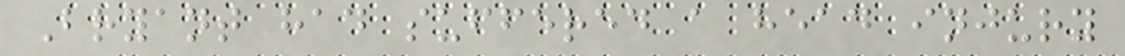Bryant had suffered a head injury
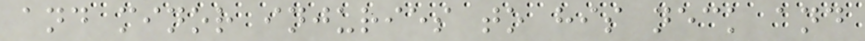and minor injuries to his neck and
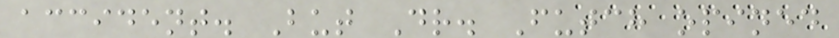accident. But Dr. Futch opined
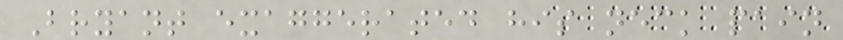Bryant exaggerated his neck pain
